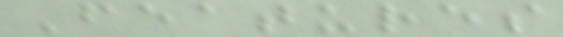Features
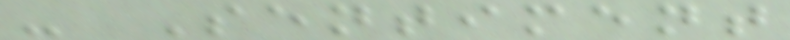- Sentiment
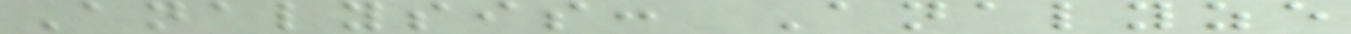Analysis: Analyze
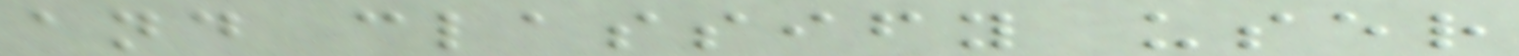and classify user
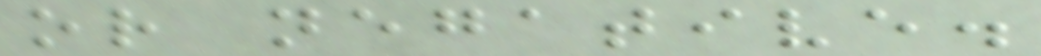or negative.
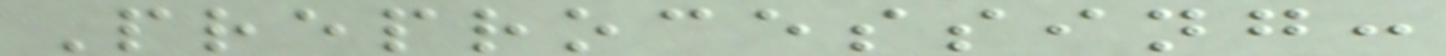Preprocessing:
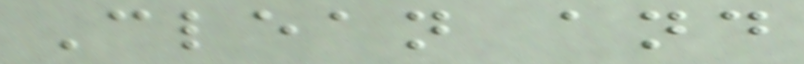Clean and
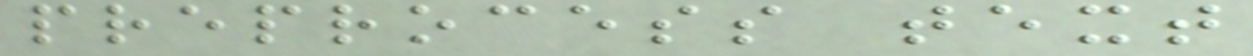preprocess text
